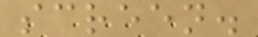screen.
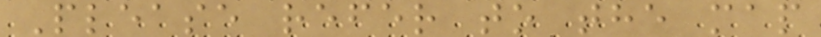Please refer to the map
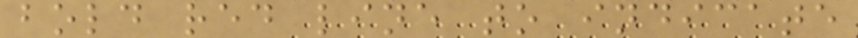bold red line to indicate
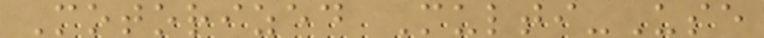Motorized Multi-Use
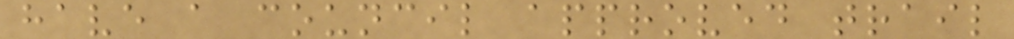have a council approved trail
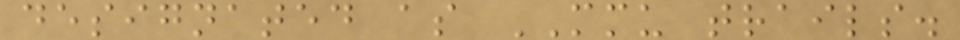designated as MMU trails.
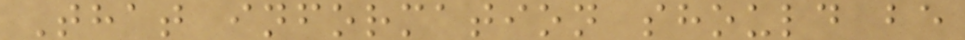That information should be
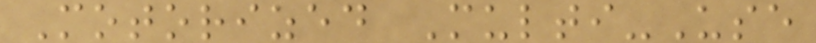Motorized Multi-Use
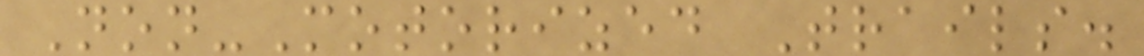Non-Motorized Trails.
